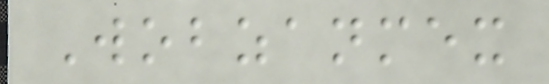Wobzanmex
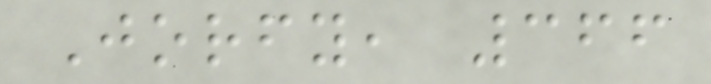Jorfy, 366
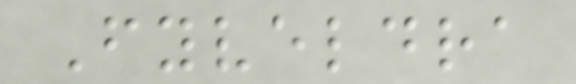Fyveldra
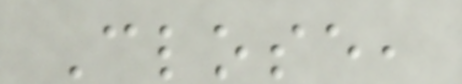Close,
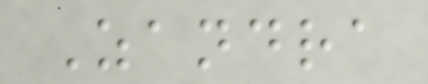Zandra
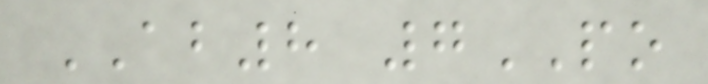AB8 7PO
